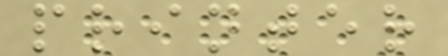printer
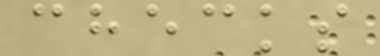checks
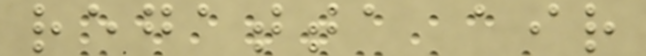regatta air
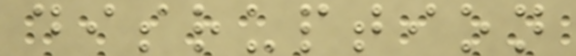disruption
